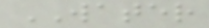WATER
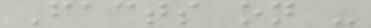Facts on -
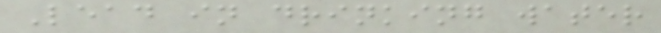Lead in drinking water
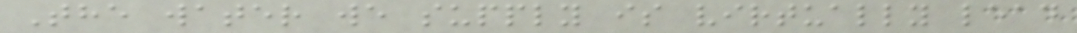The water we supply is virtually lead
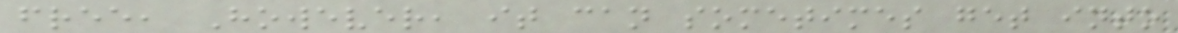free, However, it can sometimes get into
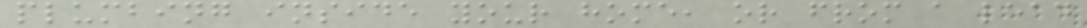plumbing inside your home, or from a lead
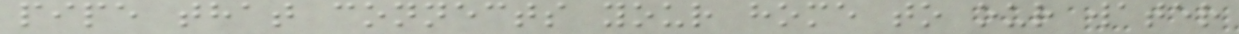pipe that connects your home to our water
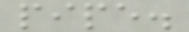pipe.
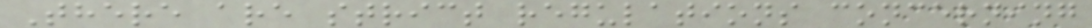There are strict regulations concerning
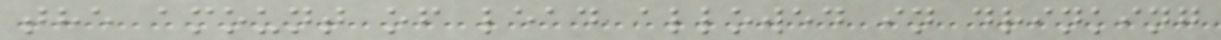the amount of lead allowed in drinking
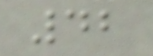42
